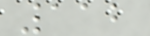112
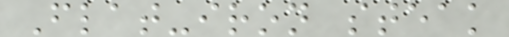Flat-iron steak
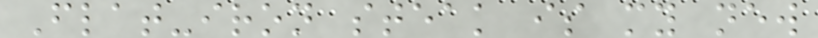Flat-iron steak is my new
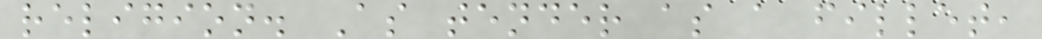religion. As tender as a fillet,
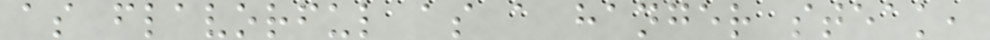as flavorful as a hanger steak,
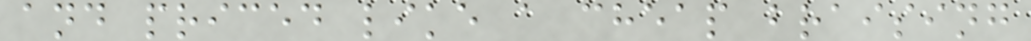and priced like a cheap braising
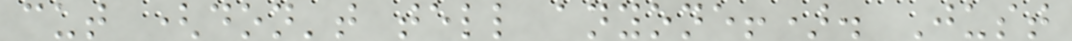cut (don't tell anyone!). Just
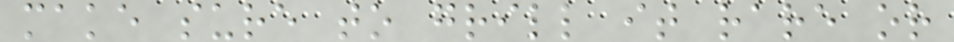make sure to grill it rare or
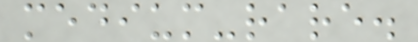medium-rare.
